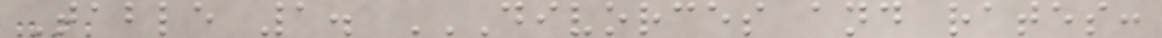Table 1. DIVORCES AND RATES:
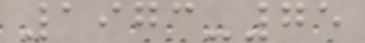1973-75
